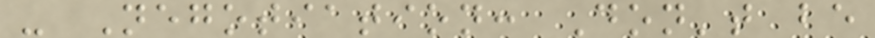- Negotiation: Don't be
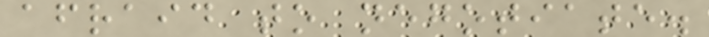afraid to negotiate.
